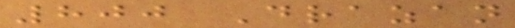800 Drazan
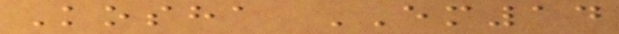Kosha EM14
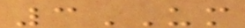3UM
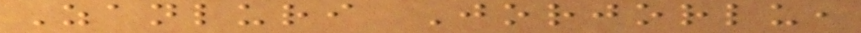Zanluri Jorjorlu,
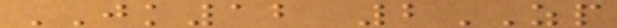JK12 2ZP
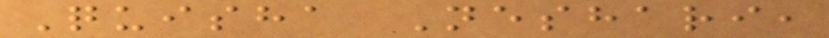Quisha Neshari,
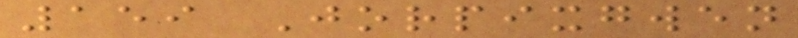159 Jorpixgwen
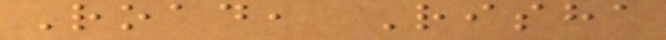Road, Risha
